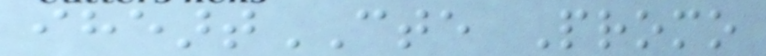iheartCTE Promo
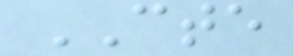CTE
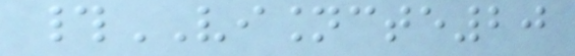#VISIONCTE20
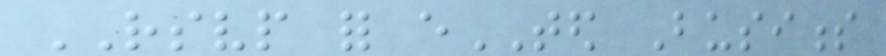RSVP for eTED Business
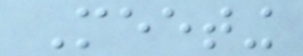Meeting
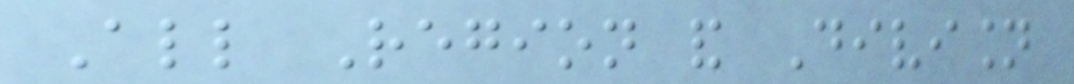All Region and Division
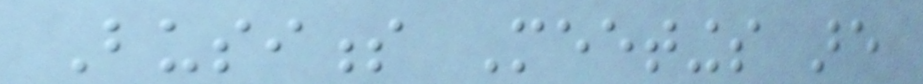Business Meetings are
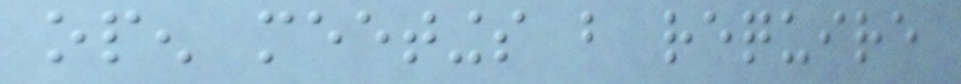open meetings but require
